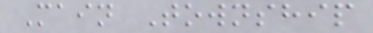Main Township
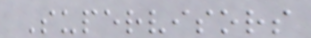Supervisors
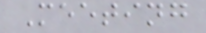Meeting
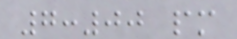7:00 pm
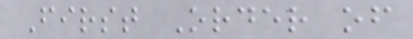First Order of
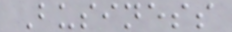Business
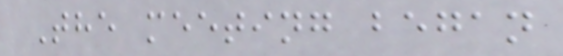The meeting began
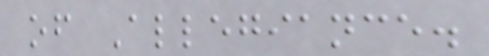of Allegiance.
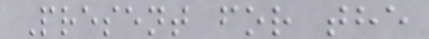Present for the
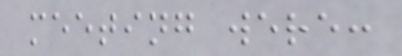meeting were:
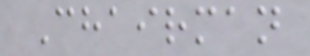Chairman
